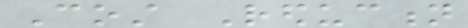Cost Reduction
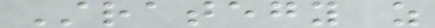Strategy as
